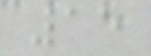15
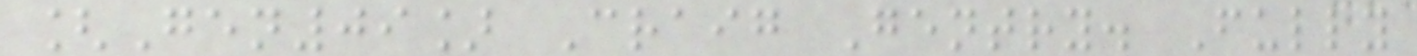[Gen09] Craig Gentry. Fully
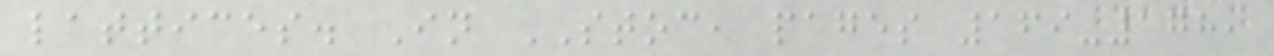lattices. In STOC, pages 169-178,
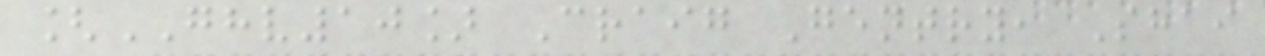[GHV10] Craig Gentry, Shai
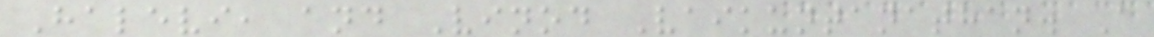Halevi, and Vinod Vaikuntanathan. A
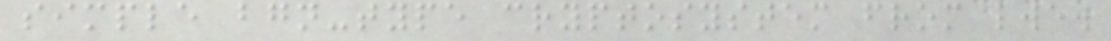simple bgn-type cryptosystem from lwe.
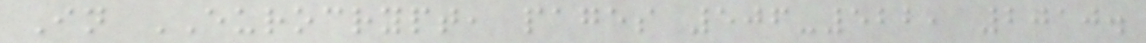In EUROCRYPT, pages 506-522, 2010.
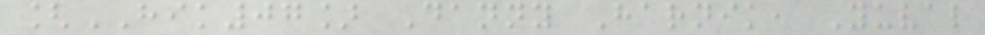[HIK07] Danny Harnik, Yuval
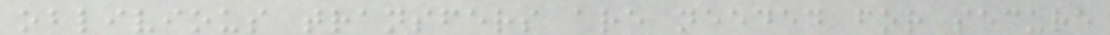oblivious transfers are needed for secure
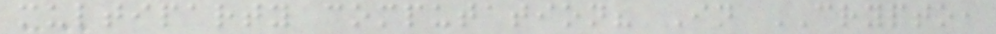multiparty computation? In CRYPTO,
